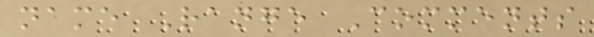name Range Comments
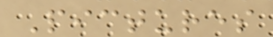Pictures
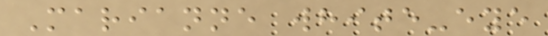Marianne white-eye
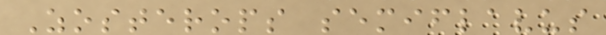Zosterops semiflavus
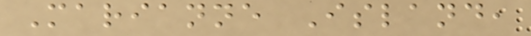Marianne Island,
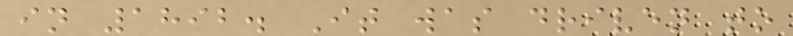in 1892. It was driven to
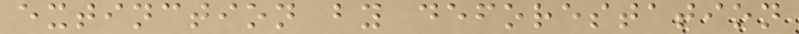extinction by deforestation
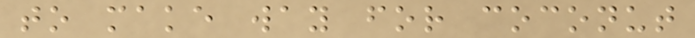to make way for coconut
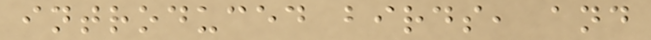introduced birds, and
